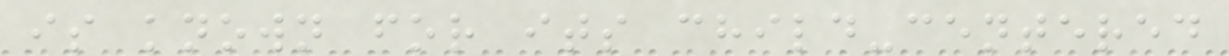is known for its child-centered
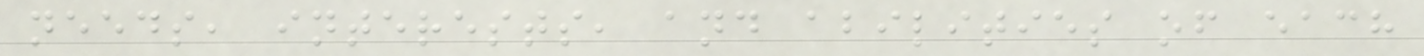needs, interests, and abilities of each
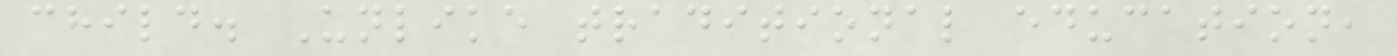child. Unlike traditional education,
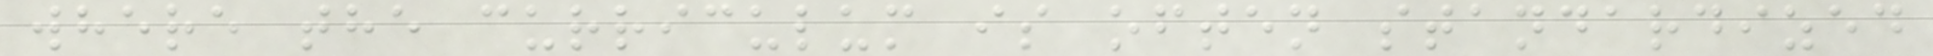where the curriculum is often standardized
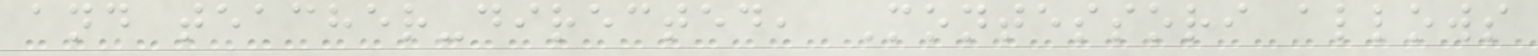and teacher-directed, Montessori allows
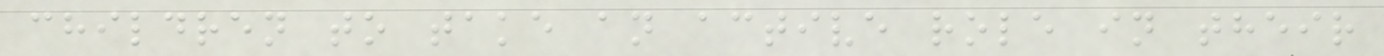children to take an active role in their
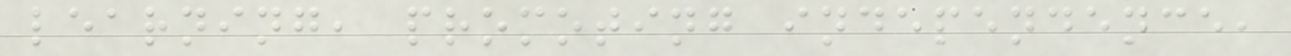learning, promoting independence,
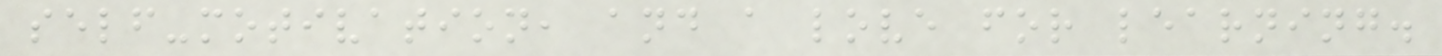self-motivation, and a love for learning.
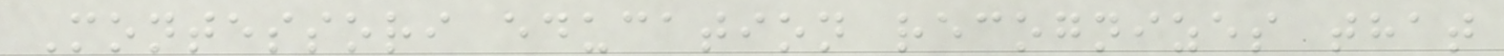Montessori education recognizes that
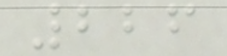226
